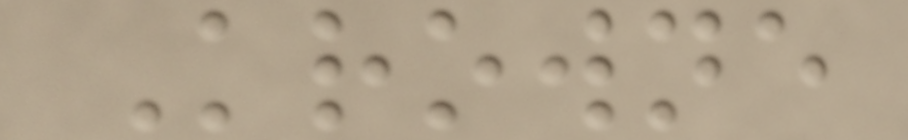Krowne
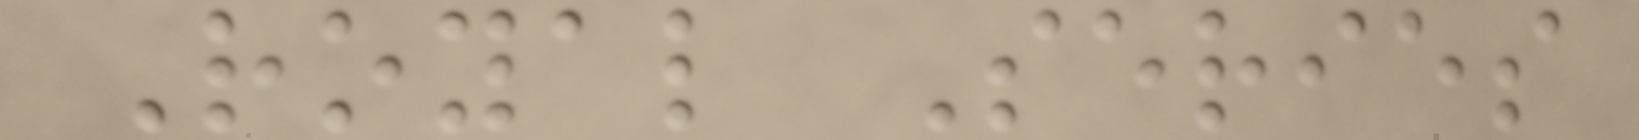Royal Series
